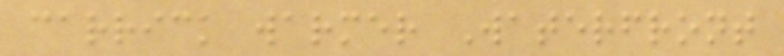carrick warmer Waterfront
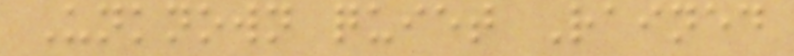Unknown quiet Rained
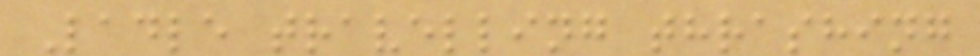Ladle travelling thrashing
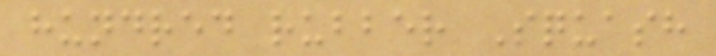hundred rubber Squash
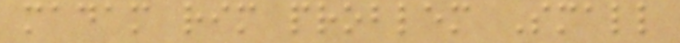madam rim problem Small
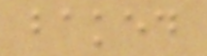baked
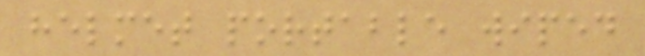helmet portable wiped
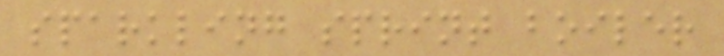sparkling sprint boiler
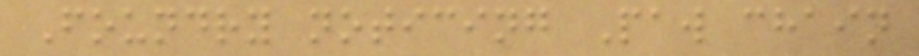Foundry noticing Paw chain
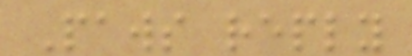Paws reply
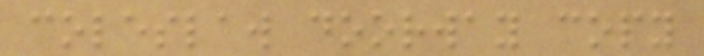coleslaw doorway copy
